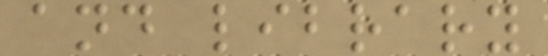and library
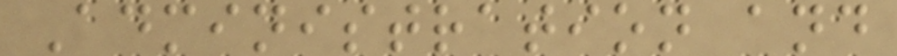Administration and
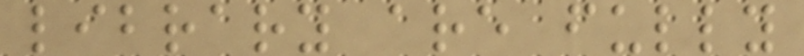library are fully
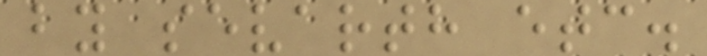by sevarth etc.
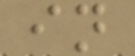in
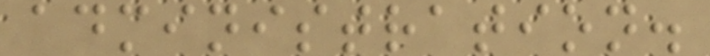administration.
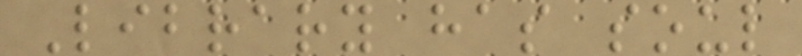Library has soul
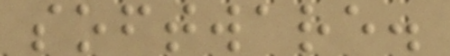software.
